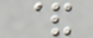&
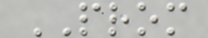PROM
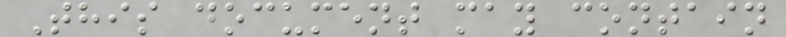This document may contain
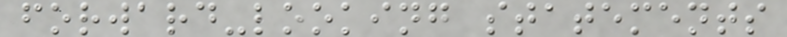forward-looking statements
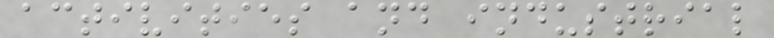activities and industrial
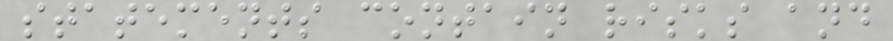statements contain risks and
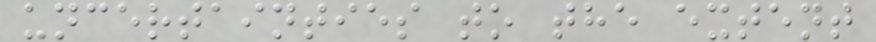uncertainties to the extent
